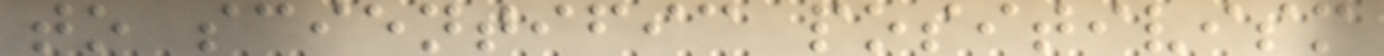to scientific positivism
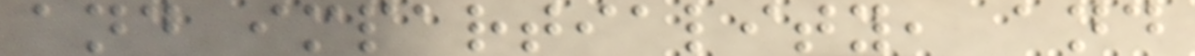and impartiality, and
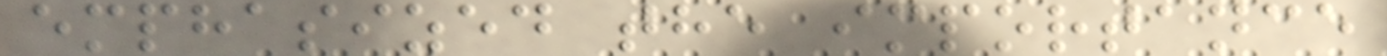emphasized the importance
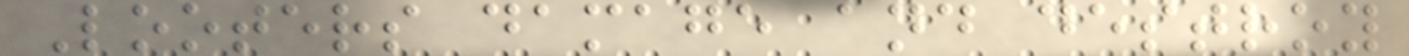Looters damage and destroy
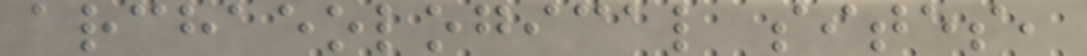archaeological sites,
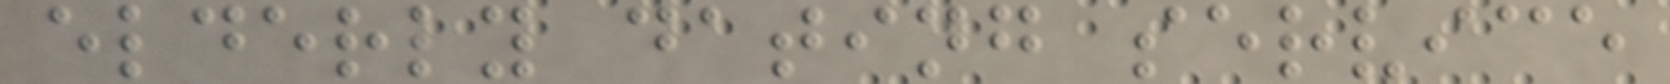elderly dating service
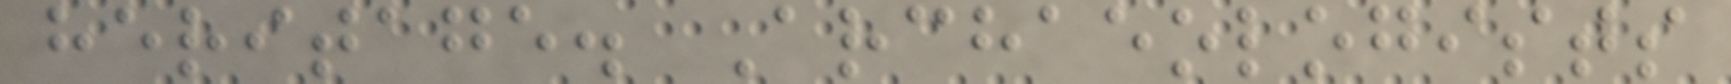heritage. Archaeologists
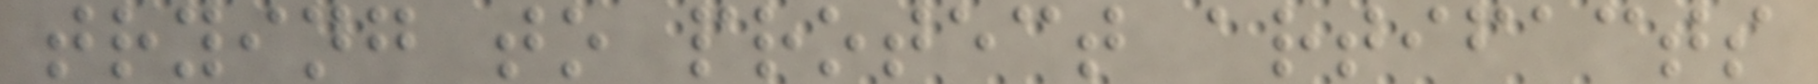trying to protect artifacts
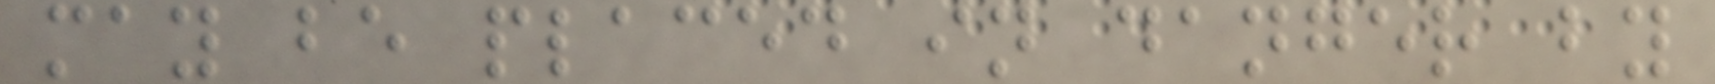may be placed in danger by
